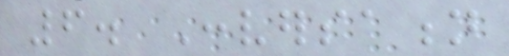6. Conversation
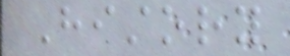History
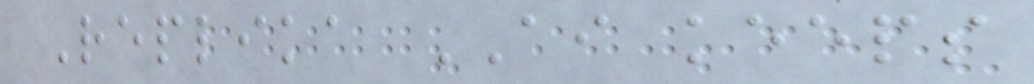Replika AI keeps
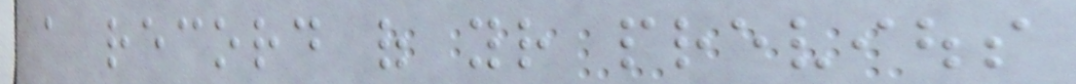a record of your previous
